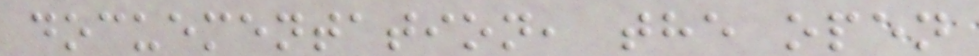docuementation, the open
